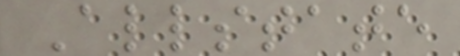Allstate
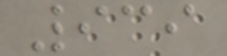939
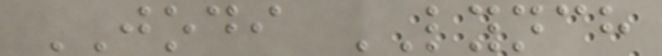JODI LYNCH
